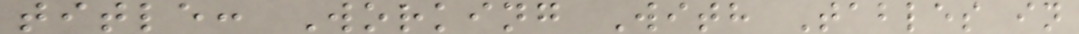title: Working With Tables in
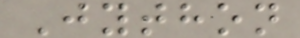Jython
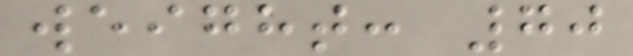weight: 70
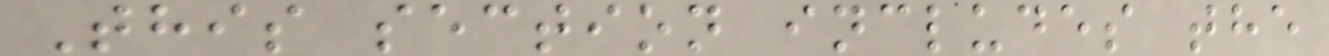This section includes the
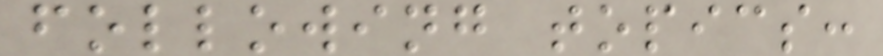following topics:
